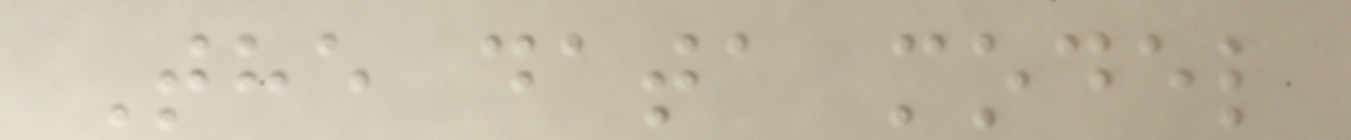The data model
